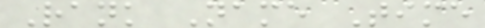Rank Name Time
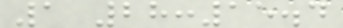1 28:15.4
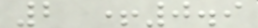2 +0.9
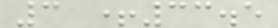3 +33.5
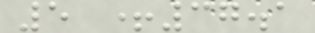5 +37.1
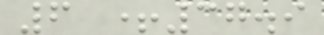6 +37.9
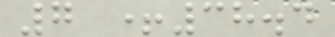7 +38.4
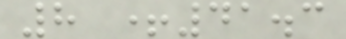8 +41.3
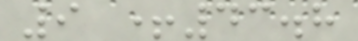9 +43.8
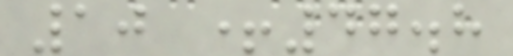10 +47.8
